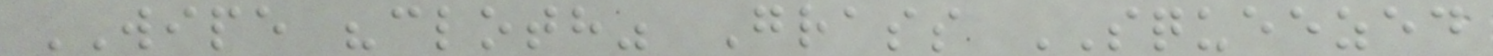WIPE "cloth" Grass SQUEEZED
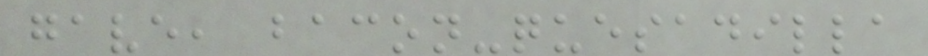gave, bacon-quesadilla
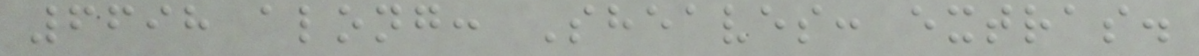6698 along: Sheaves: extras.
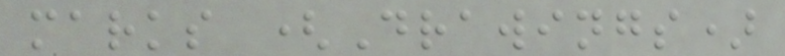marks (Drawings)
